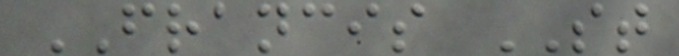FRANCIS ST
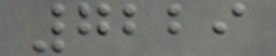7229
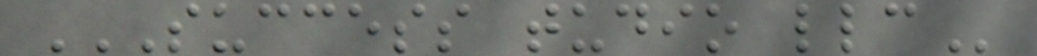SUCCESS TUDIO LLC
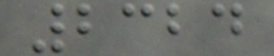2324
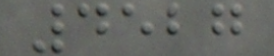4527
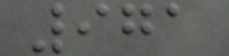971
